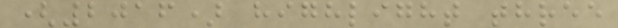(2016) highlight three
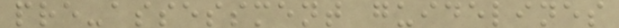pre-assessment guidelines
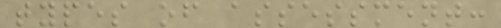types of assessment:
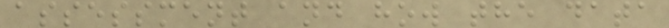assessment and how the data
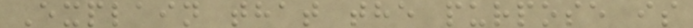Explain that the purpose is
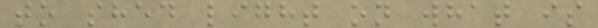to shed light on what is
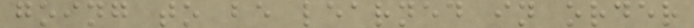going to be learned in order
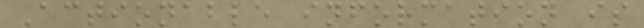Actionable information is
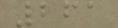261
